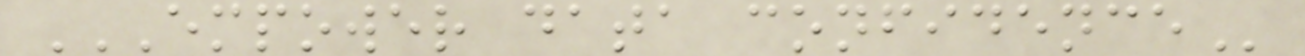EMPOWER DATA CONFIDENCE
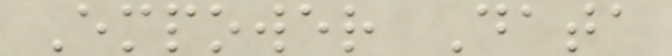Empower Data
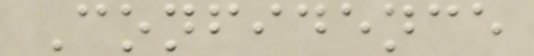Confidence
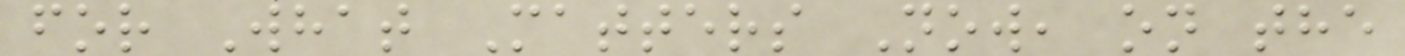for What Matters Now, on the
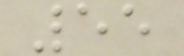55
